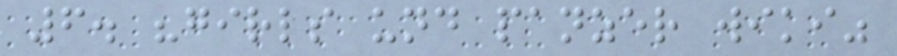6. "girls und panzer wiki"
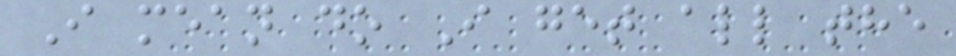I mean do I get all the
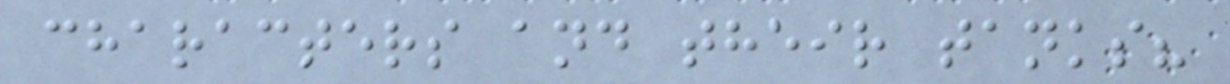characters and their tanks?
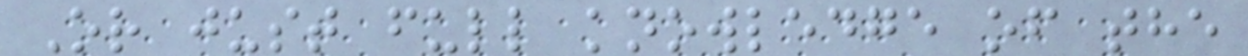Or just full knowledge of the
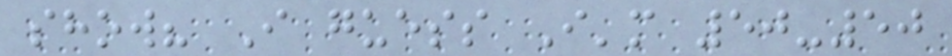show? I guess I'm 50-50
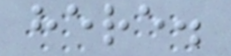here.
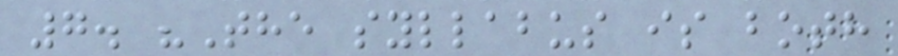7. "The syllabus is both
